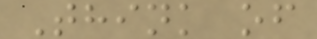Think of
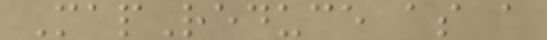MapReduce as a
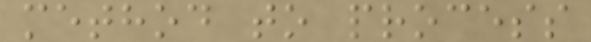method to process
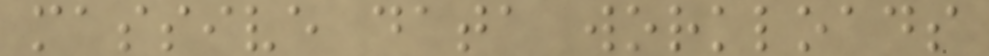massive data workloads
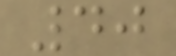40
